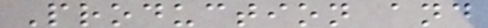Production and
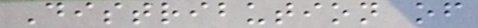Distribution of
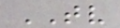TV
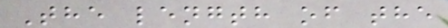The length of the
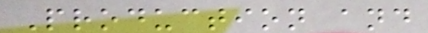Production and
